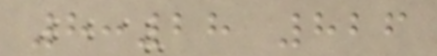8:28 826
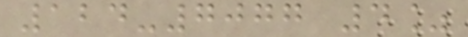124-7077 4%
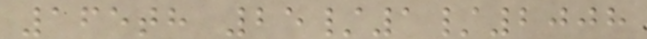165th 25/1/2008
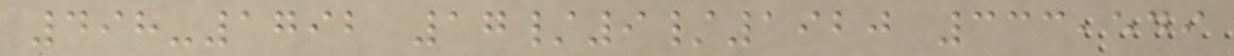498-1792 17/9/1920 333,549
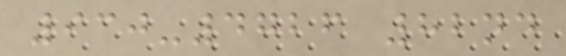930-4726 82nd
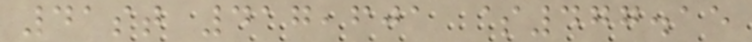41st 417,601 $477.15
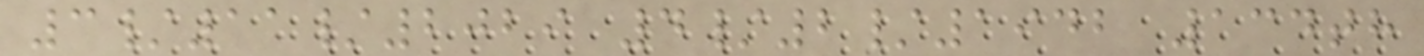3/11/2029 4/2/1942 134th
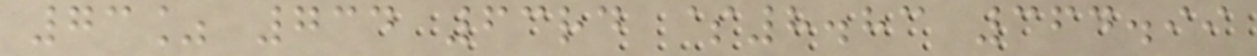73% 734 63rd $8.83 364.99
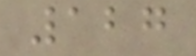127
